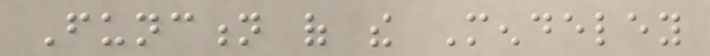Function of the Mendeley
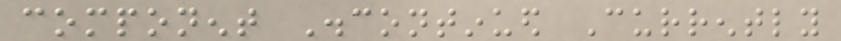component Discontinued Currently
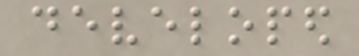developed
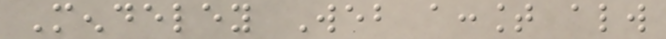Mendeley Web account always
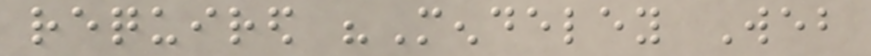required "Mendeley Web
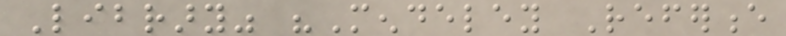Library" "Mendeley Reference
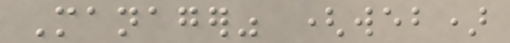Manager" (web)
